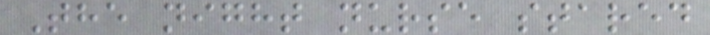The night nurse stared
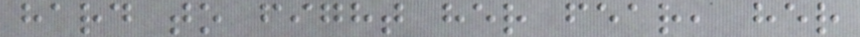hard to fight her fear, her
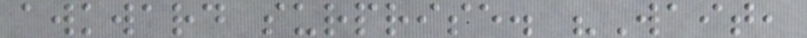awkward surprise. "Wait,
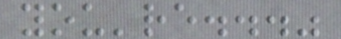you're..."
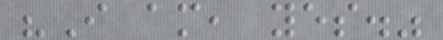"I am, yes."
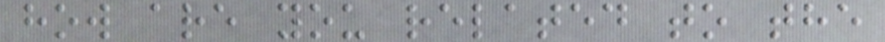how are you related to the
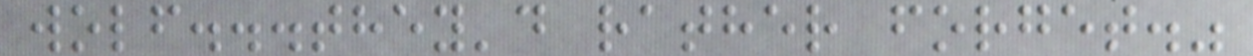wolf...they'd rather forget."
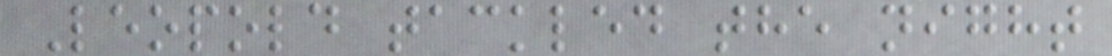Leopold tackled the night
